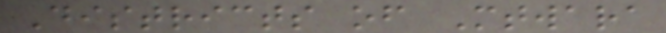Districts of Mtwara
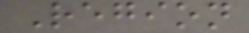Region
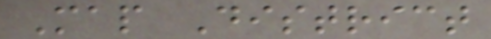Map District
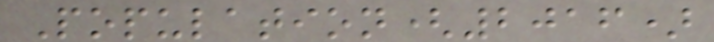Population(2016)
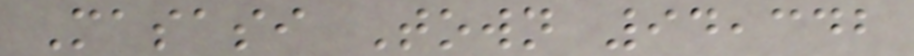Masasi Town 94,342
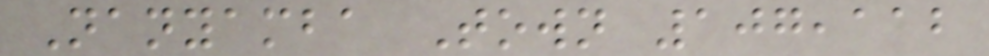Nanyamba Town 107,112
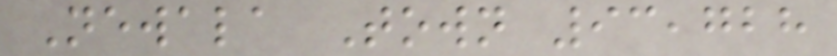Newala Town 93,728
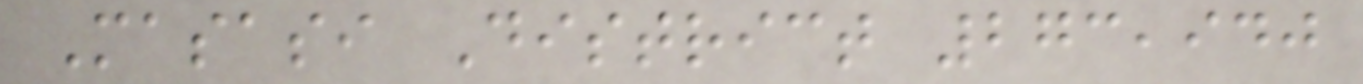Masasi District 273,940
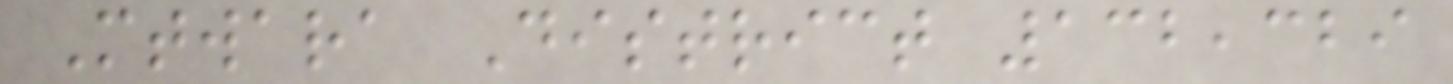Mtwara District 132,329
